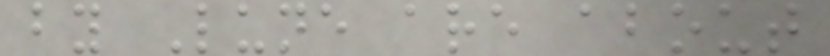by Lune are about
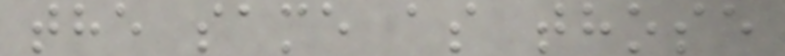the same as those
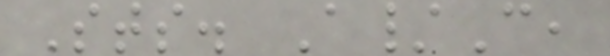Sts. A/C,
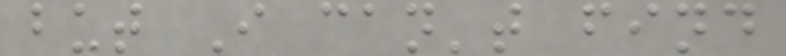but I can't find
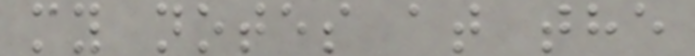my notes at the
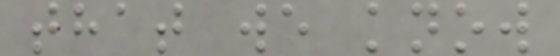that we know
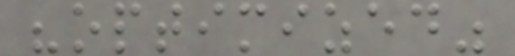"optimized"
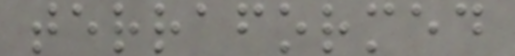terraformed
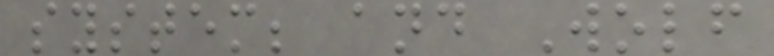system; and Wolf
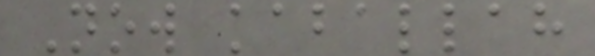Now kaballah
